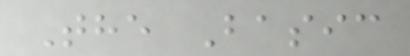The Basic
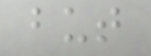but
